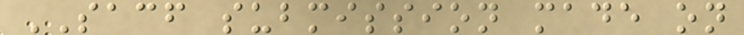SACF submission made on
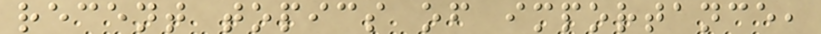recent topics of importance,
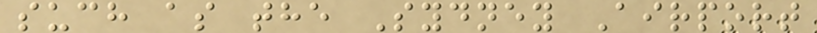such as the Sydney Airport
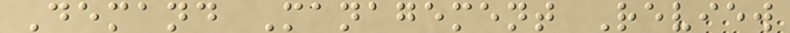Demand Management Review
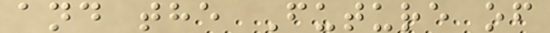and the Future of
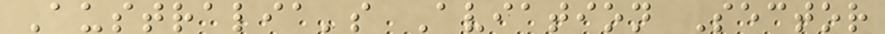Australia's Aviation Sector
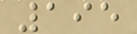195
